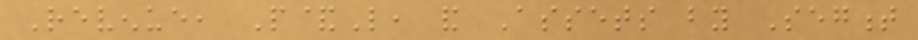Revenue, P&L, and Assets by Segment
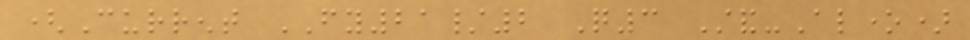(Current FY21/2 Q3 Stand-Alone)
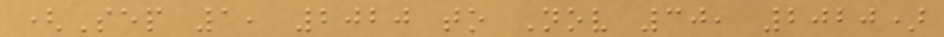(Sep 1, 2020 to Nov 30, 2020)
